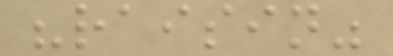"raisin"
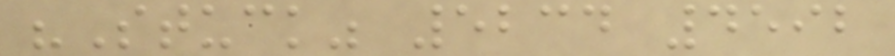"Stuck" 5234 4592
